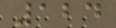124
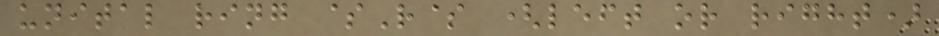unital ring $R$ (left or right)
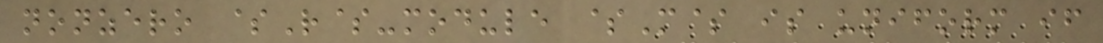nonzero $R$-module $M$ is uniform if
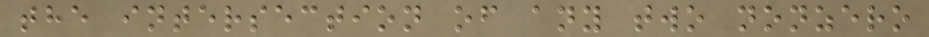the intersection of any two nonzero
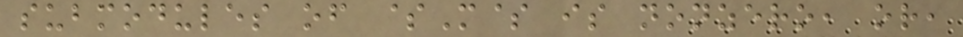submodules of $M$ is nonzero, or,
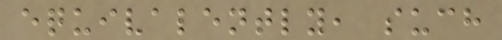equivalently, such
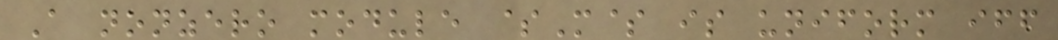A nonzero module $M$ is uniform iff
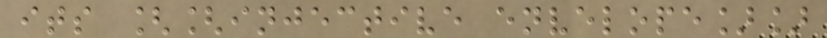its [[injective envelope]]
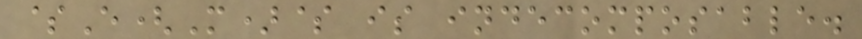$E(M)$ is indecomposable.
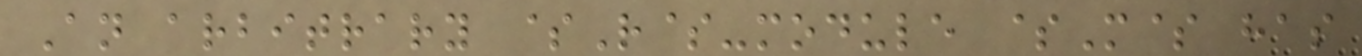An arbitrary $R$-module $M$ has
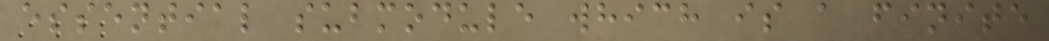essential submodule which is a finite
